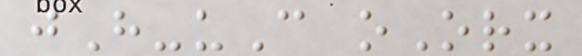jH-uC oOrx
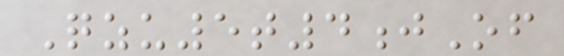Qzu5t4jOf
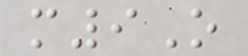m9O
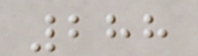288
